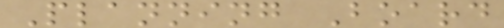Planning Board
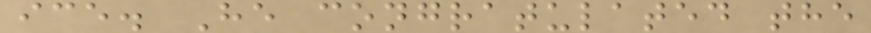ice. He congratulated the
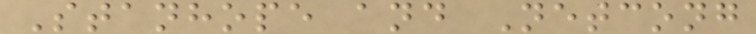Stanhope and Netcong
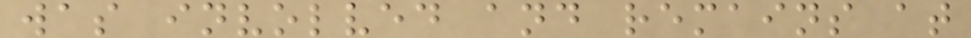was involved and remains at
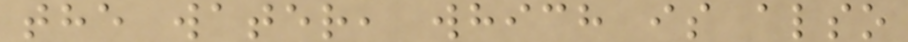the water, which is also
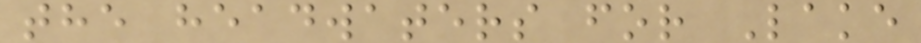the headwaters for Lake
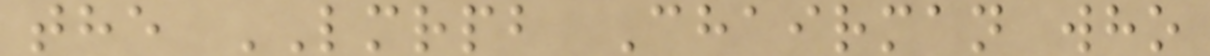the LMRPB Chairman who
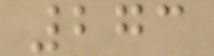273
